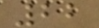22
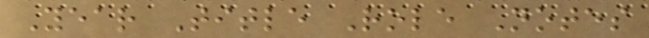Year Title Role Notes
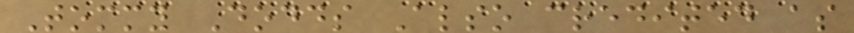Tommy Dodds Also credited as
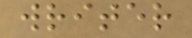writer
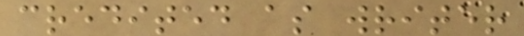credited as writer
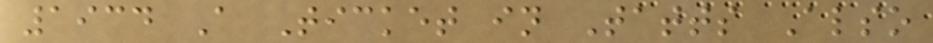1934 A Ticket in Tatts Also
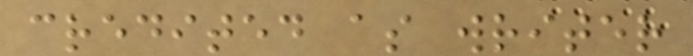credited as writer
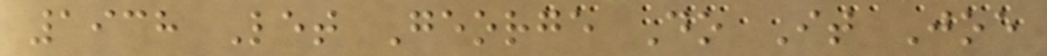1938 Let George Do It Joe
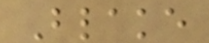Blake
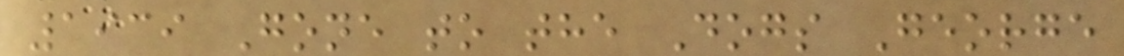1939 Gone to the Dogs George
